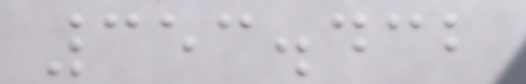353.432
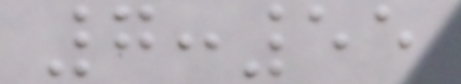7:55
